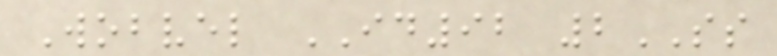Wobvel ID92 2SS
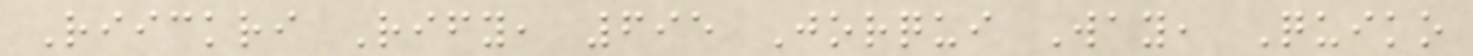Riickri Rify, 695 Jorqui Way, Quiko
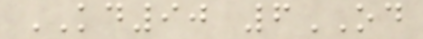KD90 6OD
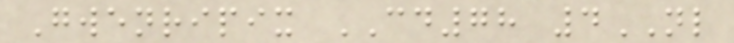Gwenripix CD78 4NL
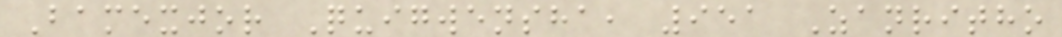Bamexjor Quigwensha, 951 Zanritho
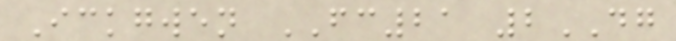Ickgwen FC21 2DG
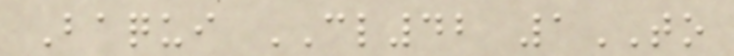Baqui CL42 1TO
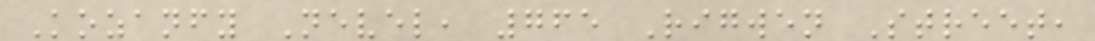Kozanfy Nevel, 765 Rigwen Street,
